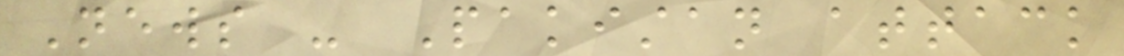News - Pakistan attack
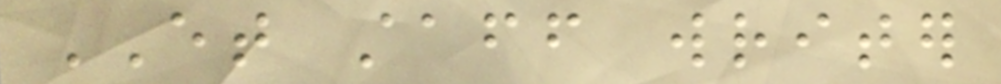ET staff writer
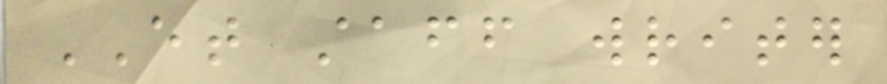ET staff writer
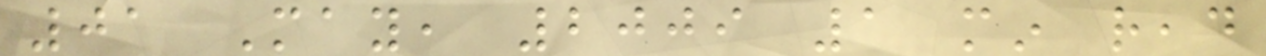01 May, 2009 1 min read
